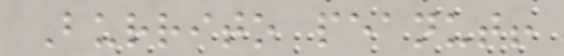Burrito peanut!
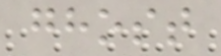ghost
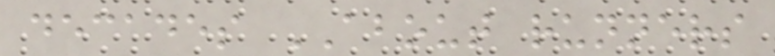decades ABOUT runners
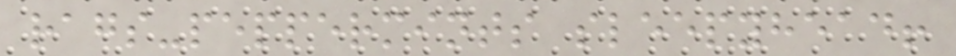rags-peppermints sleepyhead!
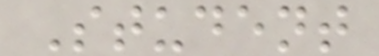Student
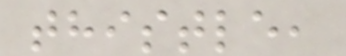thistle,
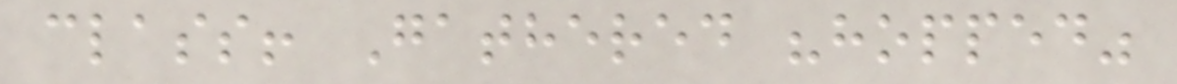class! Gathered "hopped"
